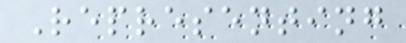Representing
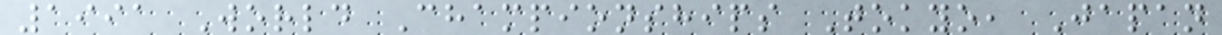1991 World Championships Tokyo, Japan
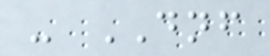- DNF
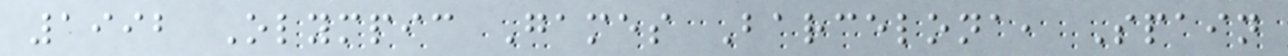1992 Olympic Games Barcelona, Spain
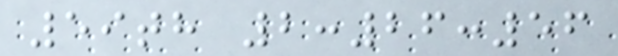59th 2:26:56
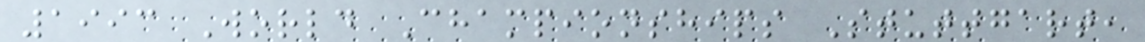1993 World Championships Stuttgart,
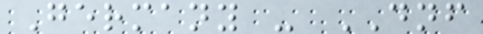Germany - DNF
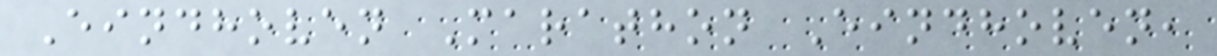Eindhoven Marathon Eindhoven,
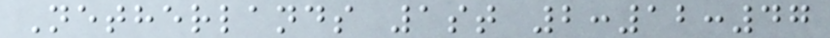Netherlands 1st 2:12:47
